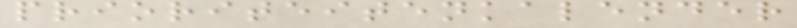prioriteitenkalender
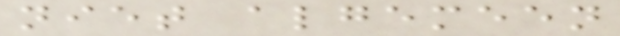niet algemeen
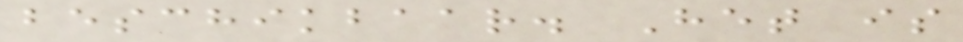beschikbaar. Het is
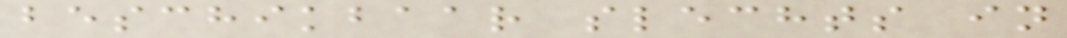beschikbaar slechts in
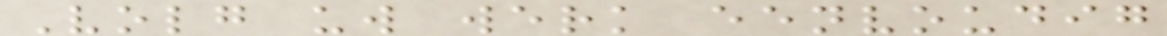Volg uw werk eenvoudig
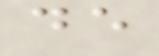de
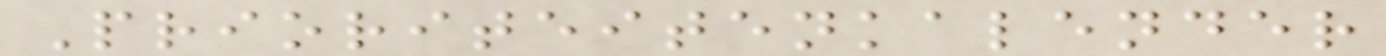Prioriteitenkalender
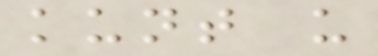kunt u
